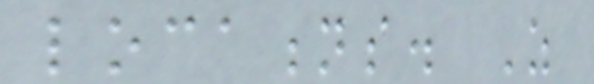locations. As
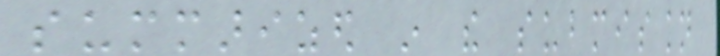summarized in the submission
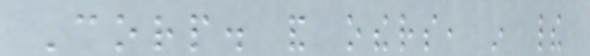Corp. and others, in their
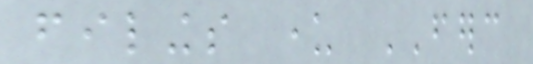filings under FERC
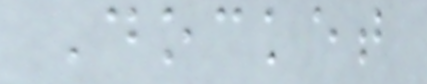Docket
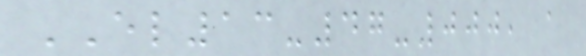EL13-47-000, a
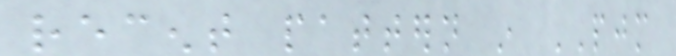recent pattern in PJM
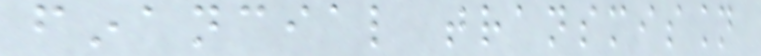financial transmission
